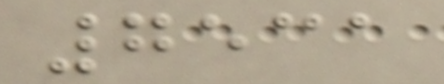7531
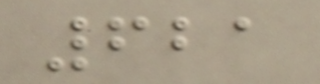621
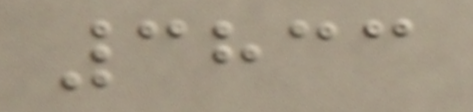3833
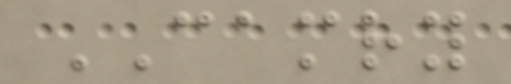CAMRY
